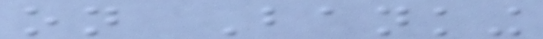on Banking
